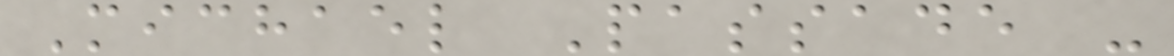Michael Passade -
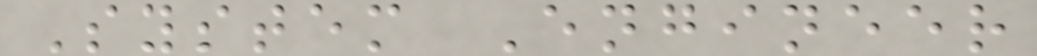System Engineer
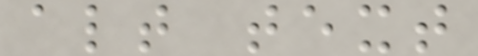alt text
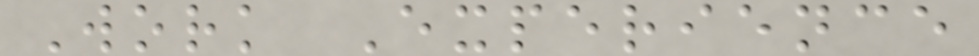Work Experience
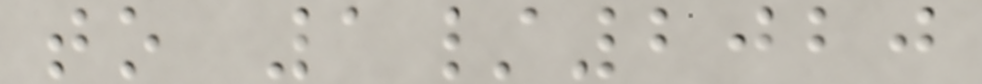to 1/2020
